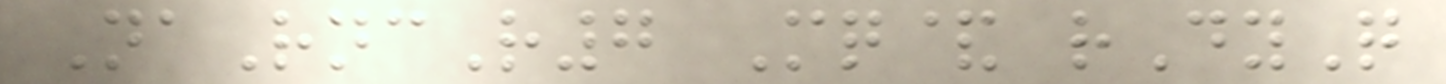NaRncR7 Mq& rDyQ
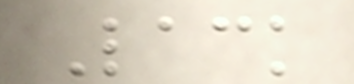Lack
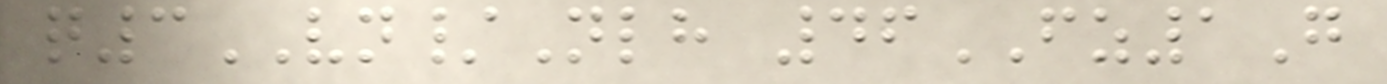q3VN/Nlh 46FZ1G
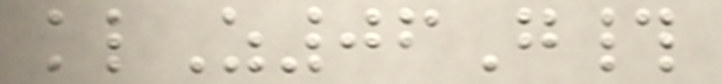klZ06G#
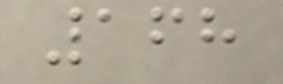168
